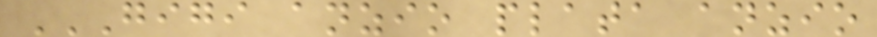GIGI ANZIO PLATA ANZIO
